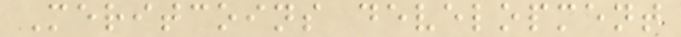Meritcoins development
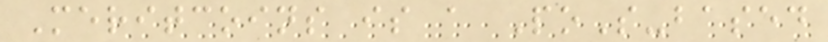Meritcoins is a PoS-based
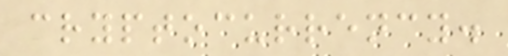cryptocurrency.
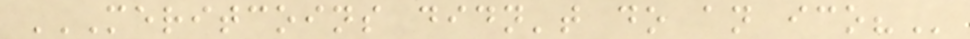MERITCOINS DIDN'T DO AN ICO?
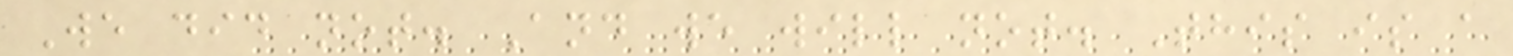We did not. And we will not. This is a
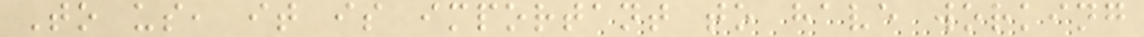To us, it is important to have working
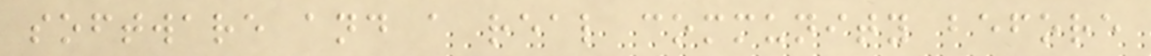software and a real community before
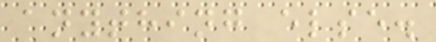anything else.
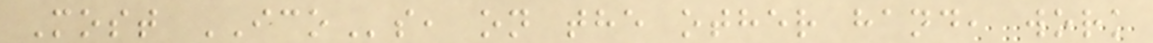Most ICOs, on the other hand, work
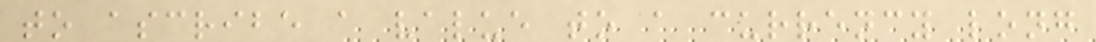to ascribe a value to a currency long
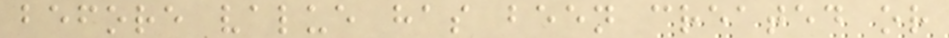before value has been created or
